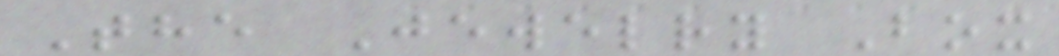The Jewelry Box
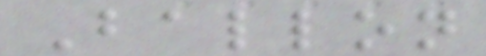Ballon
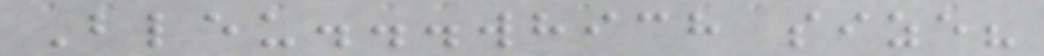Bleu...which size?
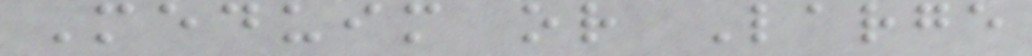Meduim or Large
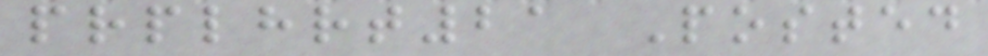prplhrt21 Posted
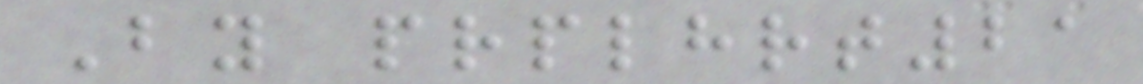By prplhrt21
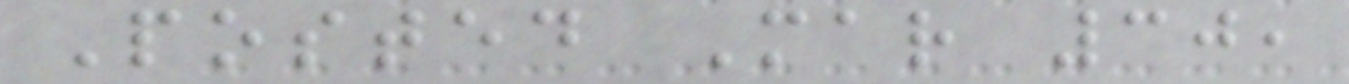Posted Mar 30,
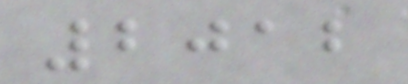2012
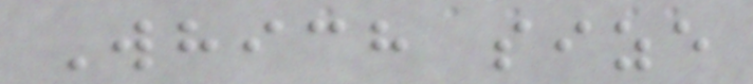Which size
